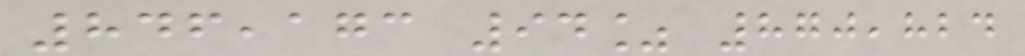846,173 94% 870,824
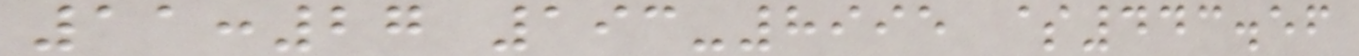11:27 193-8995 $443.56
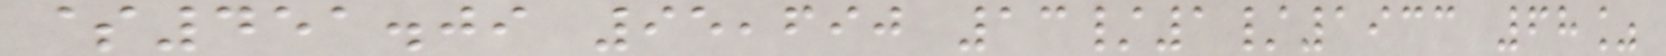$451.09 95,690 13/1/1933 68%
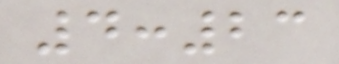4:23
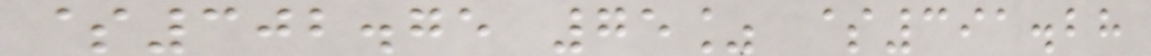$302.75 75% $391.28
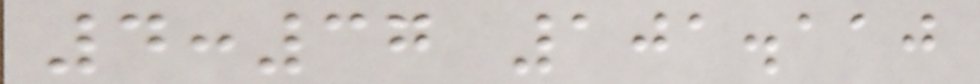4:37 101.110
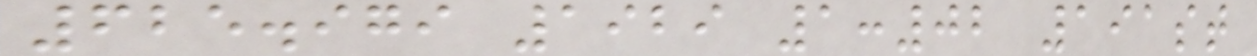625.979 1929 1:02 191st
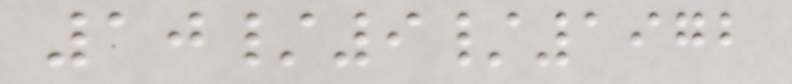10/9/1972
